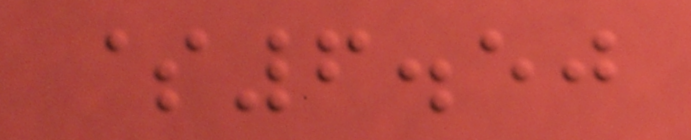$6.50
